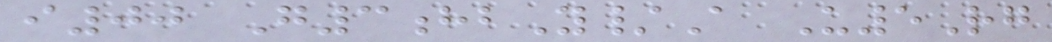i00 G3hbY/A U5Rg
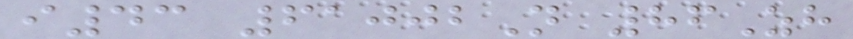i43 61002N 86Zh
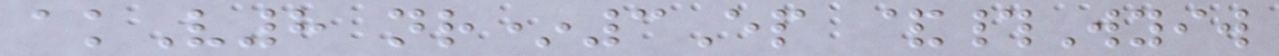akV8 nr*3Ep &#Wyiw
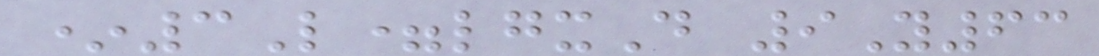*3L=lgxD 9Y63
